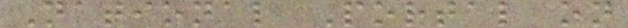National Portal on
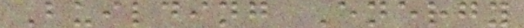Building Energy
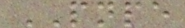PNPE
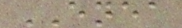ENEA
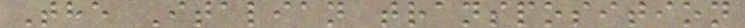The Italian transposition
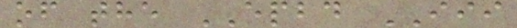of the EPBD III
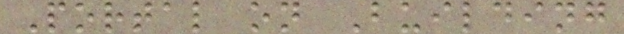Portal on Building
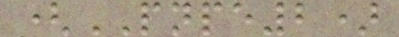(PNPE2)
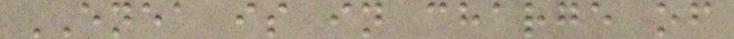ENEA is in charge of
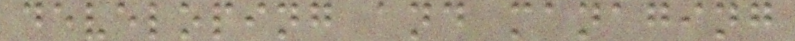developing and managing
